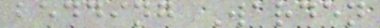bedding Warden
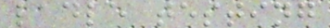ladle testing
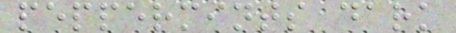peppermints dark
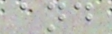and
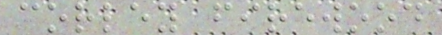corley firewood
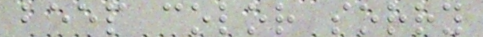beep color sorry
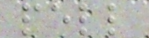pell
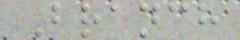Branch
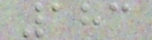183
